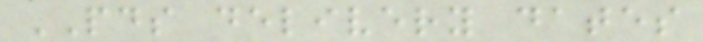PDS delivery dates
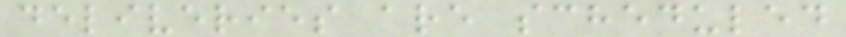deliveries are scheduled
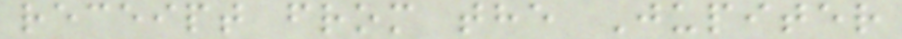receipt from the Jupiter
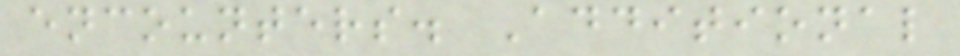encounters. Additional
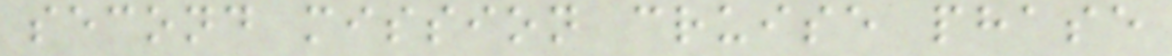second mission cruise phase
